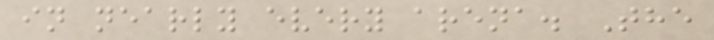in nearly every arena. The
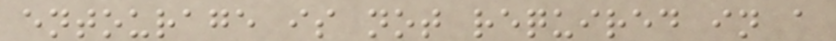entourage is not required in a
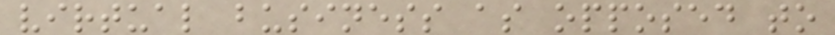virtual business as opposed to
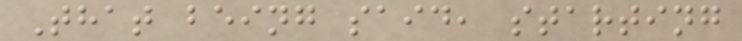That being said, starting
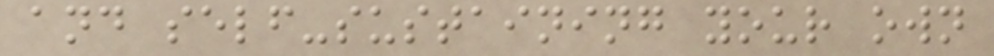and self-sustaining your own
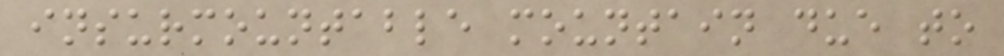insurmountable mountain due to
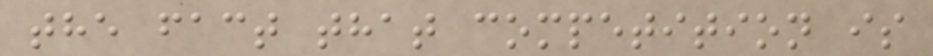the fact that competition is
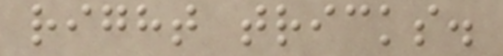right tricks.
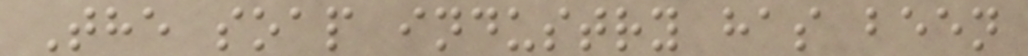The soap industry has been
